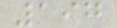197
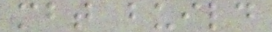mbt build
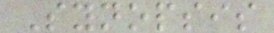Synopsis
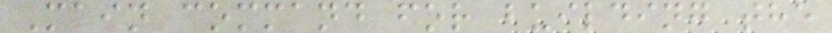Main command for building the
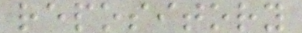repository
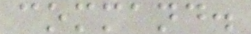command.
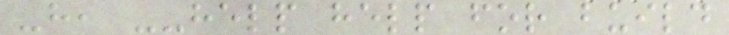-h, --help help for build
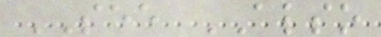SEE ALSO
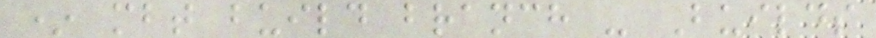* mbt build branch - Builds
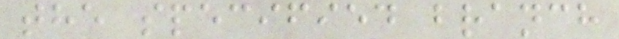the specified branch
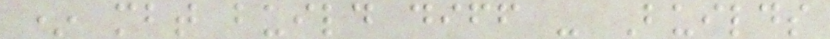* mbt build diff - Builds
